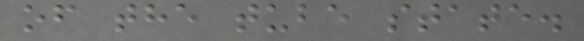of the tube state.
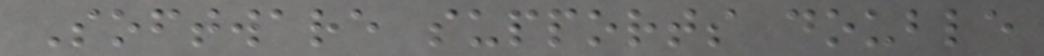Software supports double
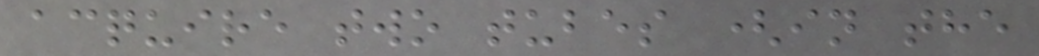acquire two tubes (in the
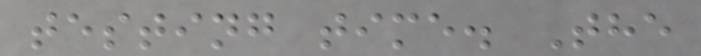testing time. The
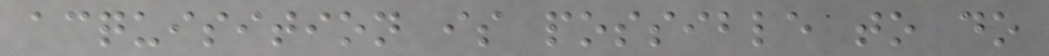acquisition is possible to do
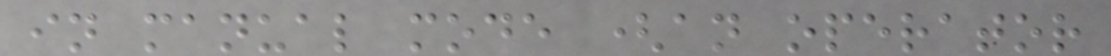in manual mode (an operator
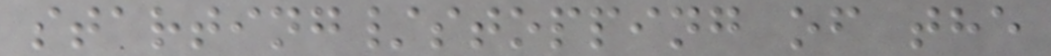starting/stopping of the
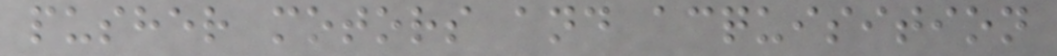pusher motors and acquisition
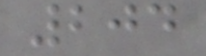204
